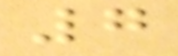7
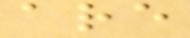are
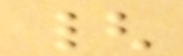{
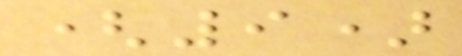(9)
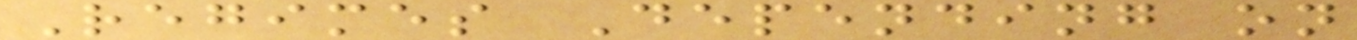Regimes Depending on
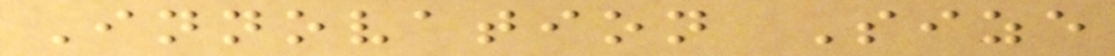Innovation Size
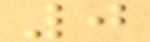0
